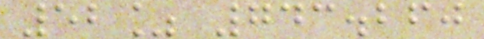52% 743.260
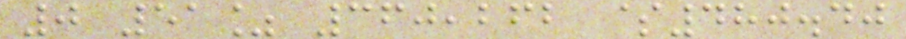0 51% 360,262 $480.40
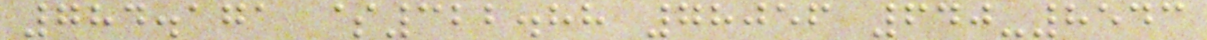784.171 $322.88 78056 640-8543
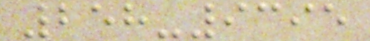258-9395
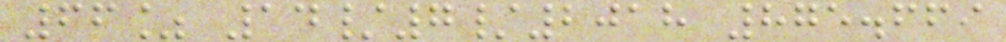66% 14/7/2018 875.669
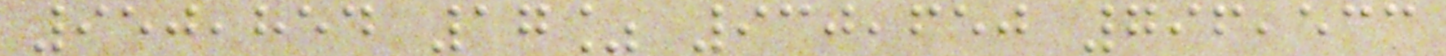950,854 17% 930,650 796,533
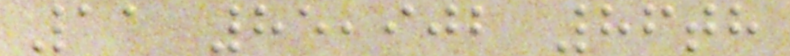11 85,902 86th
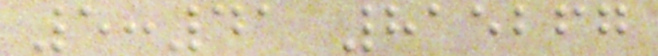5:41 815267
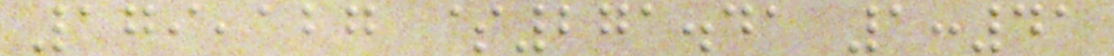179,127 $271.41 1:41
